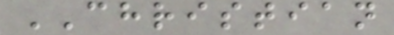CHRISTIAN
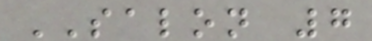SALON 7
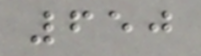650
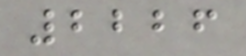2226
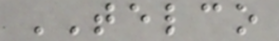TELCO
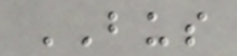BUS
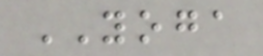YOGA
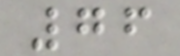76
